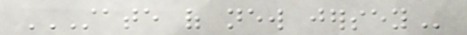STATE OF NEW JERSEY
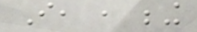I, , being
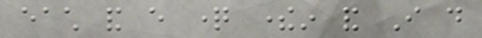each and every question therein and I do
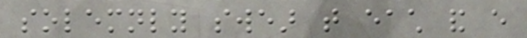solemnly swear that each and every
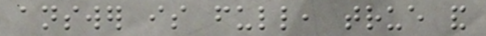answer is full, true and
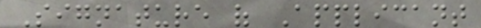Signature of Applicant
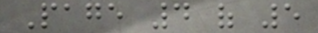Page 4 of 5
